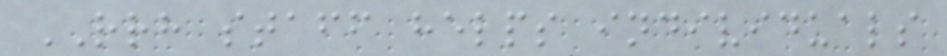RRH staff helps individuals
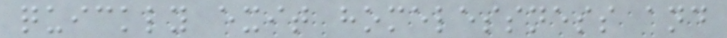quickly exit homelessness and
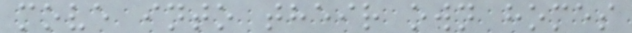move into their own homes
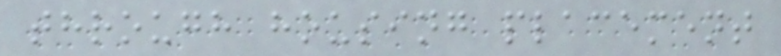through housing placement
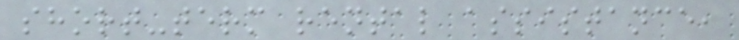short-term rental assistance,
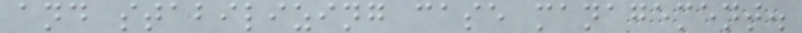and stabilizing case management.
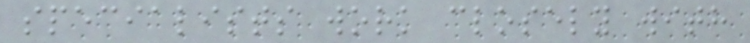specialists work closely with
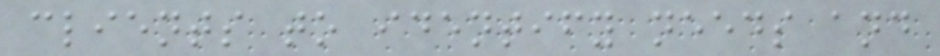clients to identify needs and
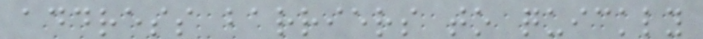address barriers to quickly
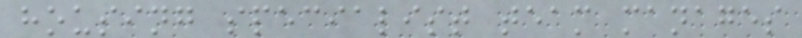housing specialist team manages
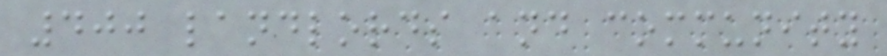400 landlords and community
